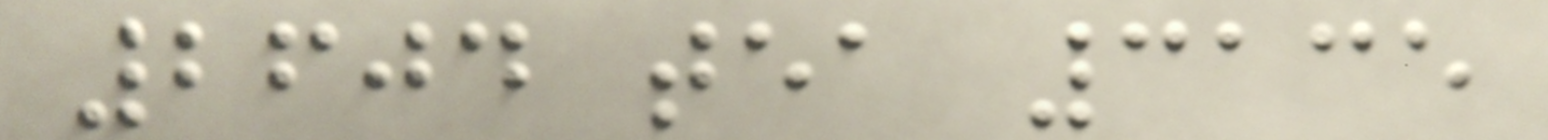2604 tea 3135
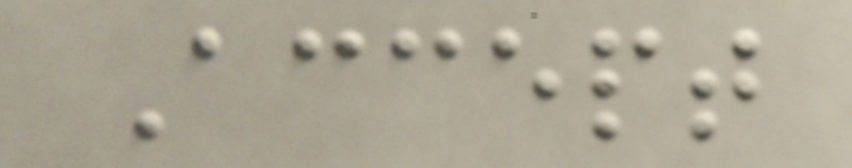Accept
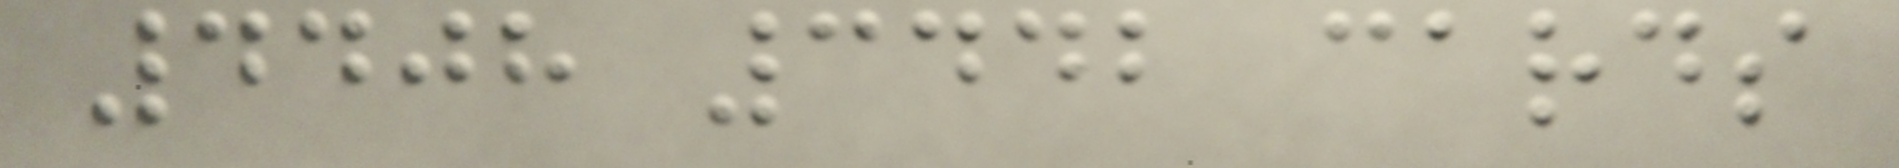4408 3442 cards
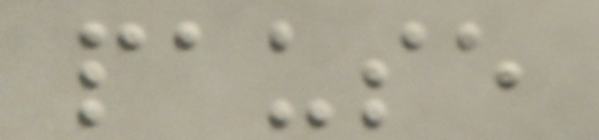pause
